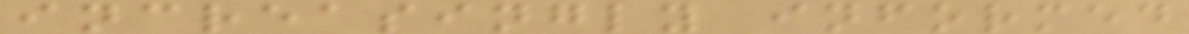increasingly informed
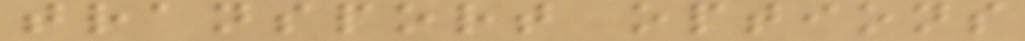transport options
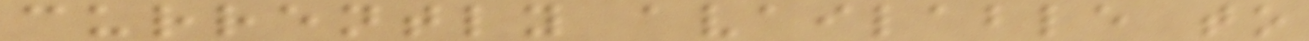currently available to
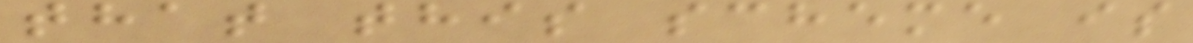that this scheme is
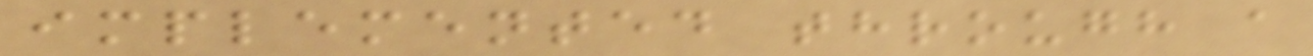implemented through a
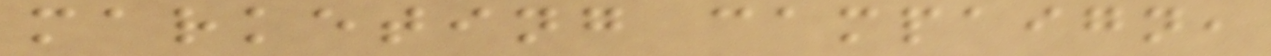marketing campaign,
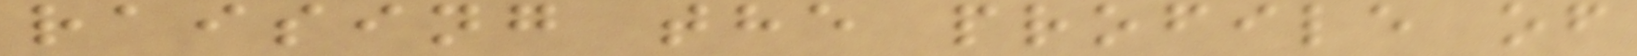raising the profile of
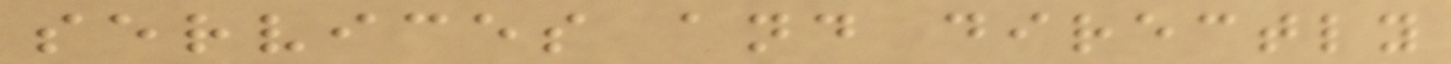services and directly
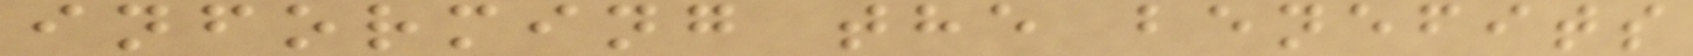informing the benefits
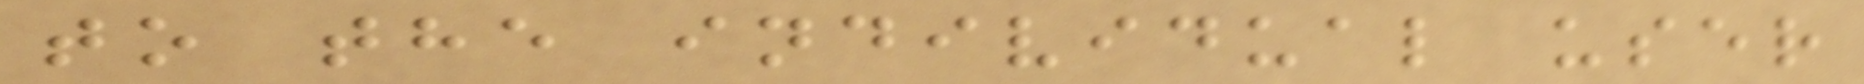to the individual user
